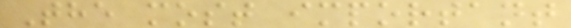The most important
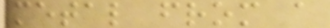metal from a
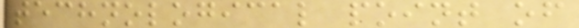technological point of
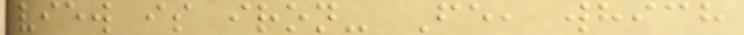view is iron- Fe, which
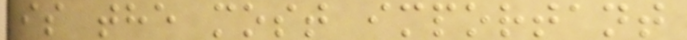is the most important
